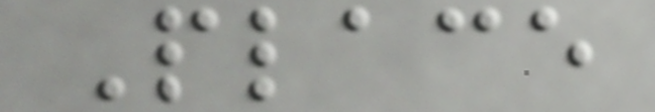Place
